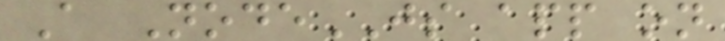A NodeJS app on
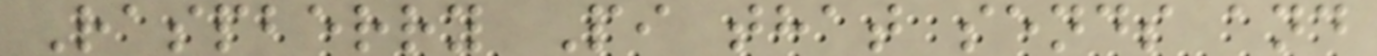Raspberry Pi that sends and
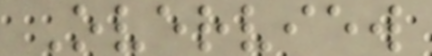Overview
